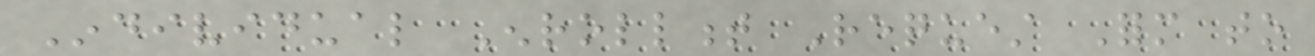Individual Enrollment Request Form to
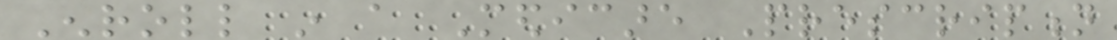Enroll in a Medicare Prescription
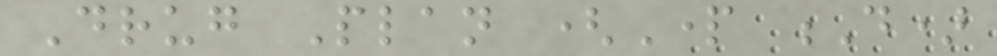Drug Plan (Part D)
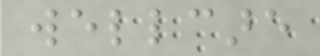wellcare
